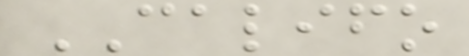CALIFO
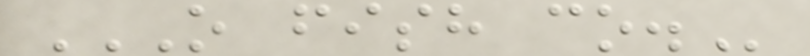O FISH CO.
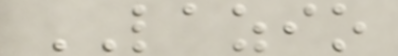LAZIO
